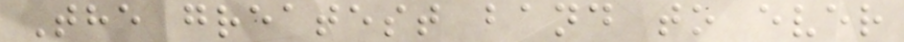The greatest band to ever
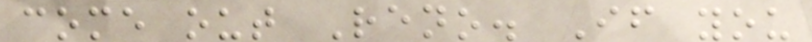come out Reno. If you
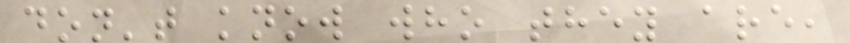don't know who they are,
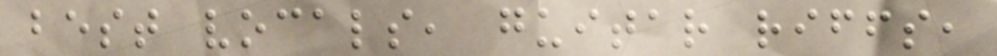best vocals, guitar riffs,
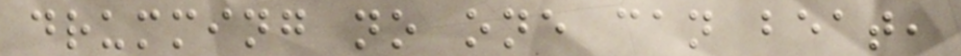drumming no one can beat,
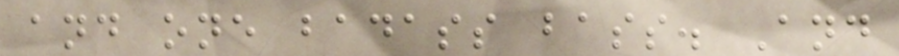and one badass bass. And
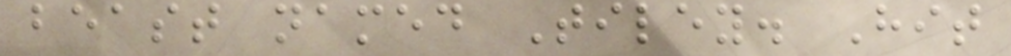beast named Tiley. Hit
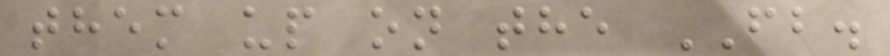them up on the FB.
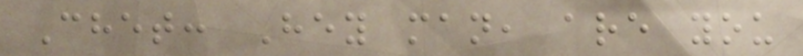Chet: Hey man, are you
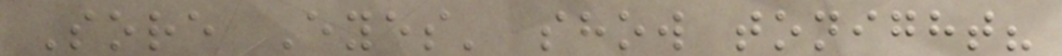Sore Eyes' show tonight?
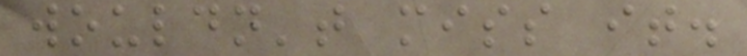wouldn't miss it.
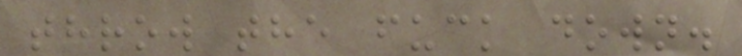throw the fuck down.
